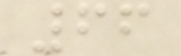66
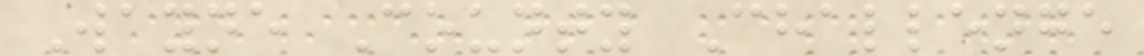Wayne County Challenge
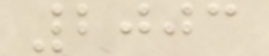2003
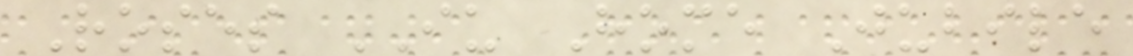Roses IU Home Jubile
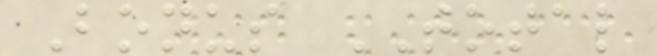Bonus TOTAL
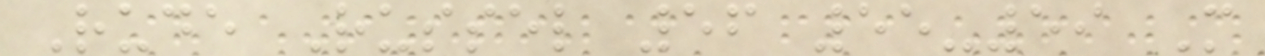Rude Russel 56 55-59 M
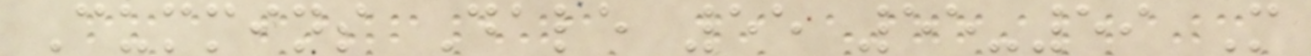Cummins Dale 55 55-59 M
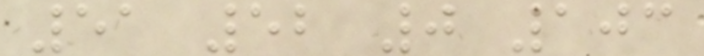51 52 0 103
